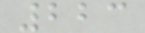223
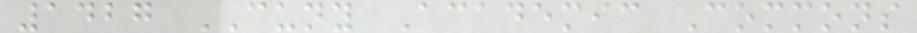1427 CUNY Academic Commons
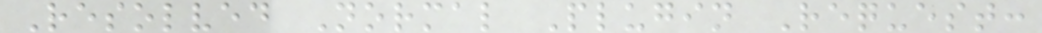Resolved Normal Plugin Request:
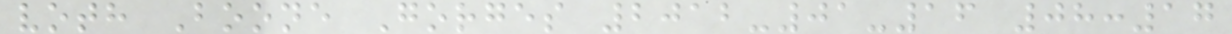voth Boone Gorges 2012-01-16 08:17
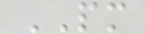PM
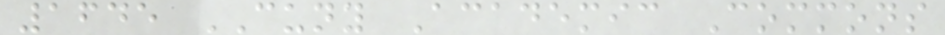1645 CUNY Academic Commons
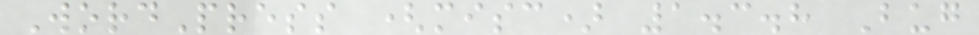WordPress (misc) 1.3.8 Bug
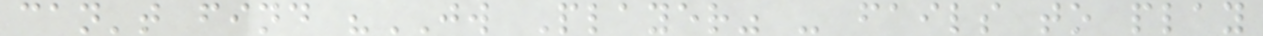can't find "JW Player" - fails to play
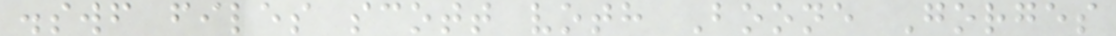.swf files scott voth Boone Gorges
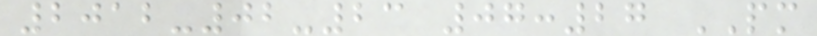2012-02-23 07:27 PM
